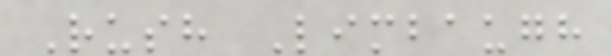Rush Limbaugh
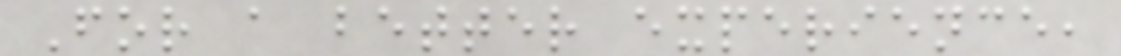For a better experience,
